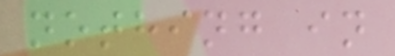nothing in
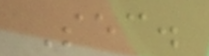Sec.
